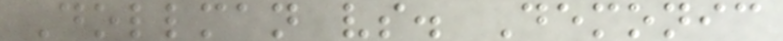Dollman vs. Demonic
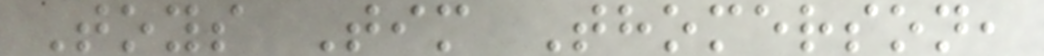Toys Tim Thomerson,
